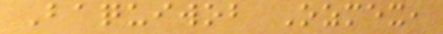Baquiwob Ozmex,
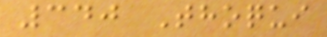340 Thoqui
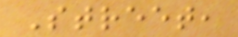Street,
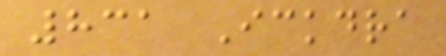831 Ickdra
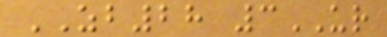ZB28 3UR
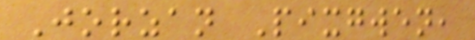Jorzan Pixgwen,
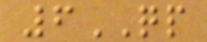6QP
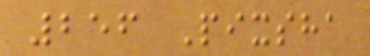256 Pixsha
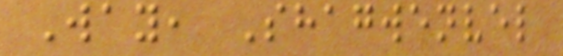Way, Shagwenvel
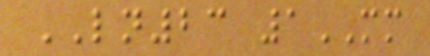LN23 1MM
